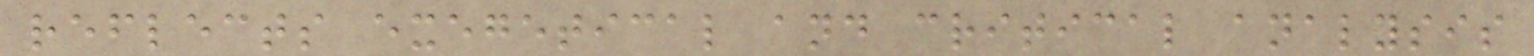reflects exegetical and critical analysis
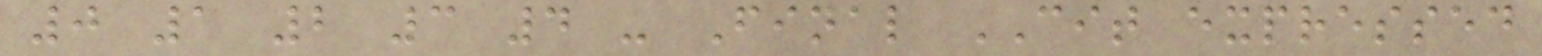0 1 2 3 4 - Final CIT expressed
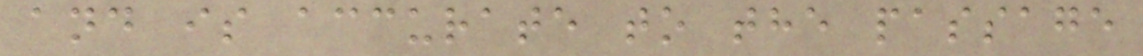and is accurate to the passage
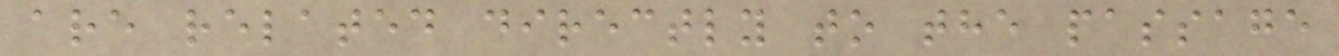are related directly to the passage
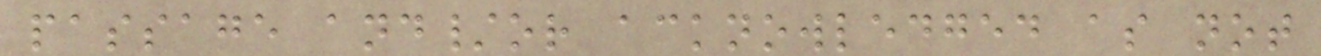passage and/or acknowledged as not
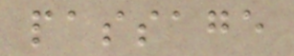passage
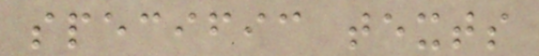specific texts
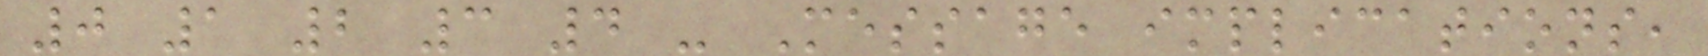0 1 2 3 4 - Message implications,
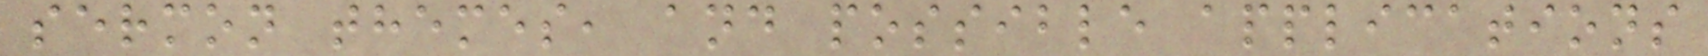sermon themes, and possible applications
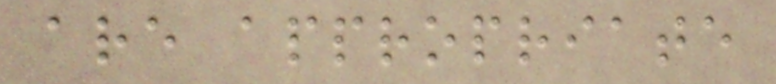are appropriate
